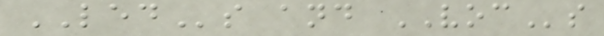LEDs and VOCs
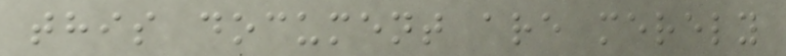this document are merely
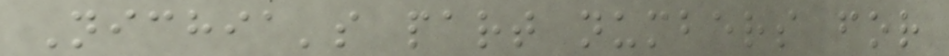Nichia's part numbers for
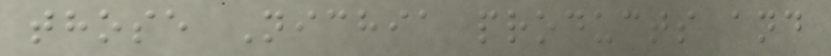those Nichia products and
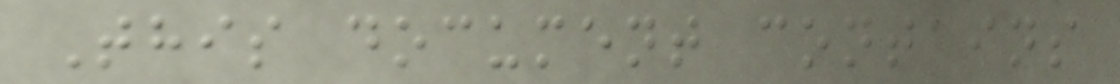This document contains
